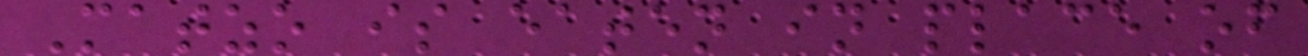Matzo is eaten in place of
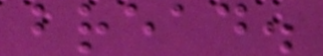bread.
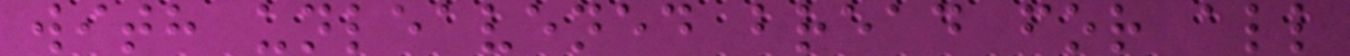with unleavened bread for all
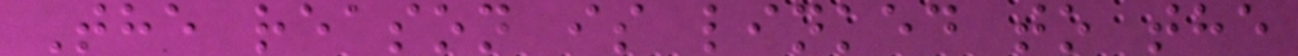The reason is linked to the
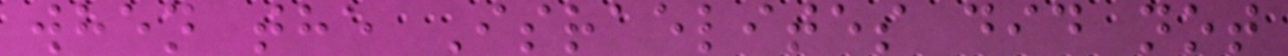when the Israelites did not
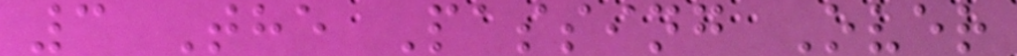3 The Passing Over
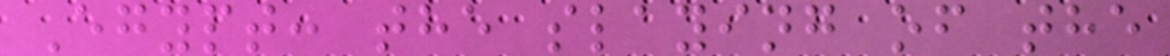Egypt: the slaying of the
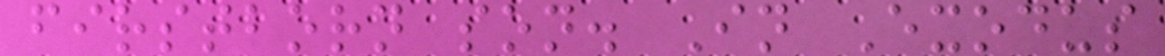firstborn son. In Exodus
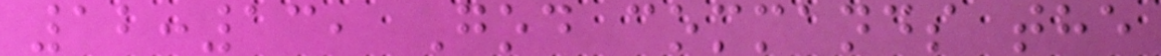12:13, God commands the
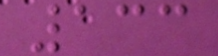133
